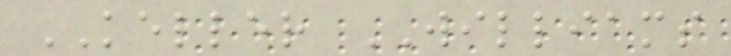KELLER WILLIAMS
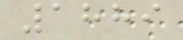1889
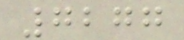7277
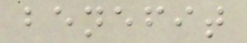benefit
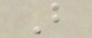B
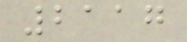2117
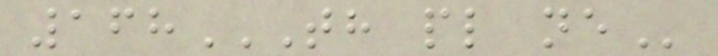168TH PL NE
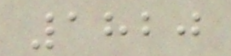1820
